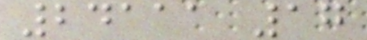24111 17
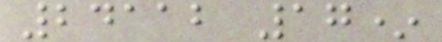24112 17*
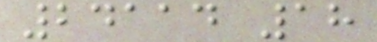24114 18
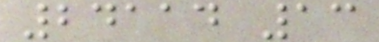24114 13
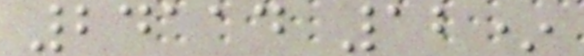24114 12*
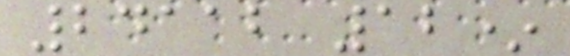24112 12*
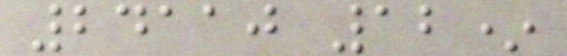24110 12*
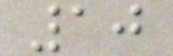10
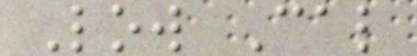Low Cal
